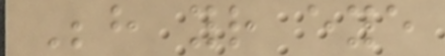Behind your eye
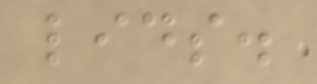lids.
